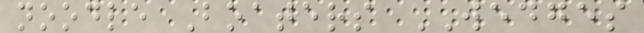noodle Boaters WEDGES
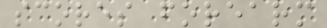scores forearm
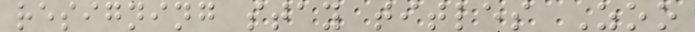resigning stay titles Zoo
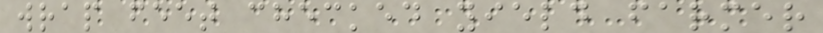wrap feet checked yield farmer
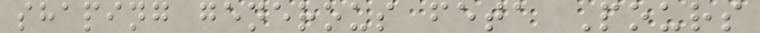shaping generous feta Pours
